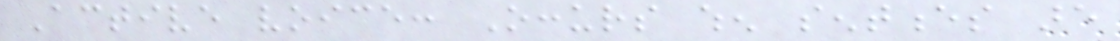Active voice: Occurs when sentences are
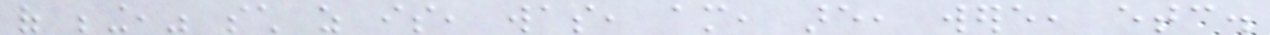of being," such as is, was, am, are, were, etc.
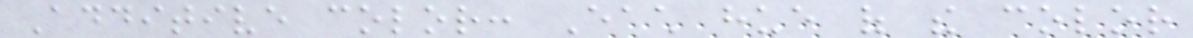Additive color: Each hue of the color
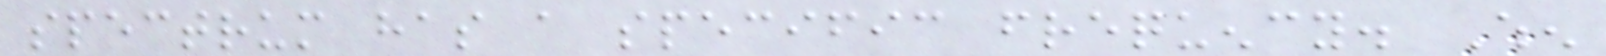spectrum has a specific frequency. When
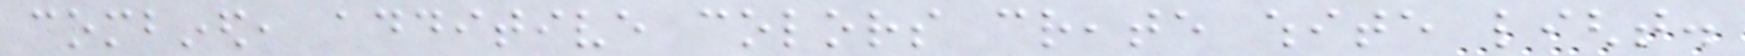combined, additive colors create white light.
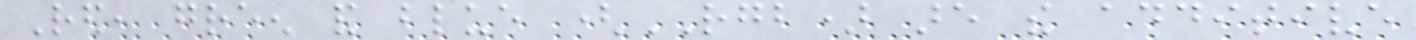Red, green and blue (RGB) are the additive
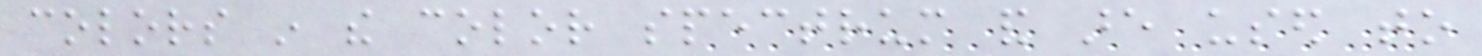colors in the color spectrum and are used to
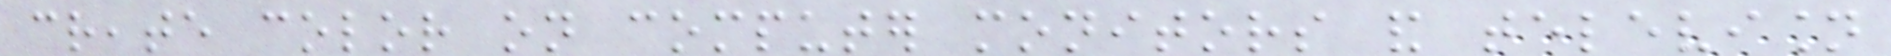create color on computer monitors and television
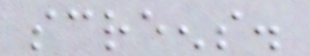screens.
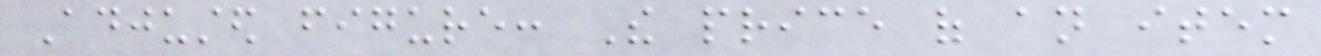Adjusted figure: The price of an item
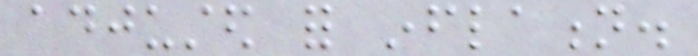adjusted for inflation.
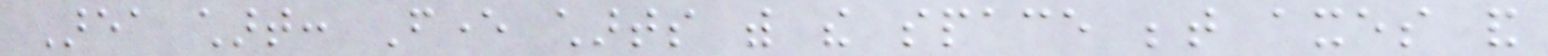Area chart: Fever charts with the space between axes and
